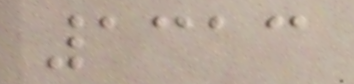1313
